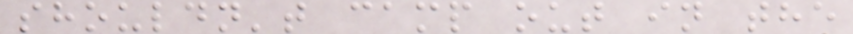shouldn't camp out in the
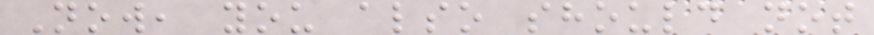Now, you also should not
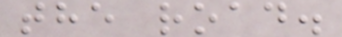the road.
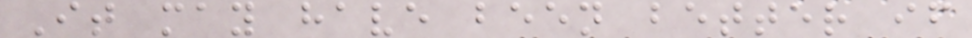It may have been better if
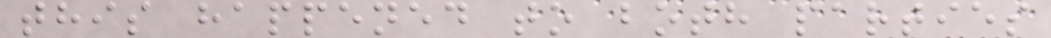this happened to both parties
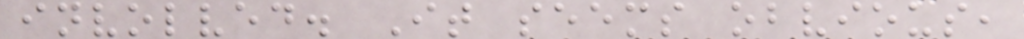involved. It seems obvious,
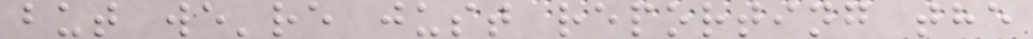but we're just reporting the
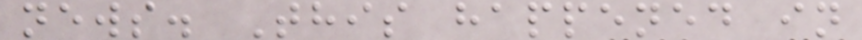news. This happened in
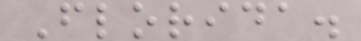Florida.
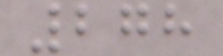278
